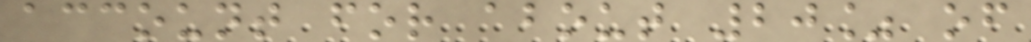account for about 20% of
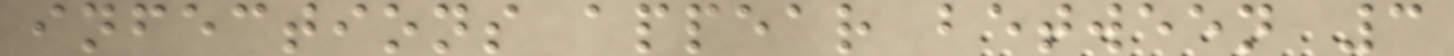infections appear between 3
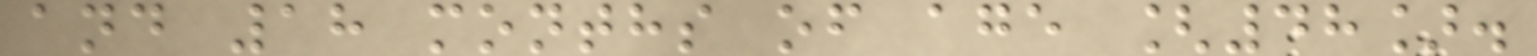and 18 months of age [48].
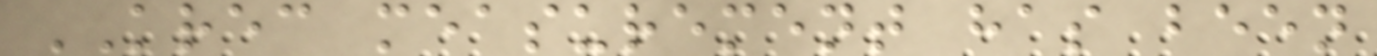KREC measurement has been
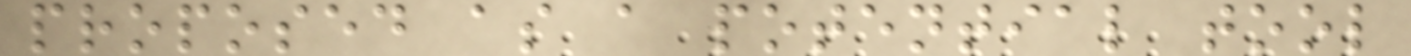proposed as a potential tool
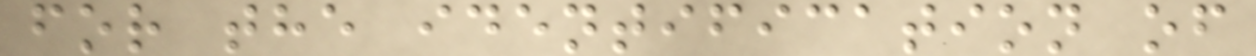for the identification of
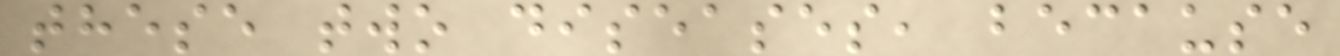these two diseases, because
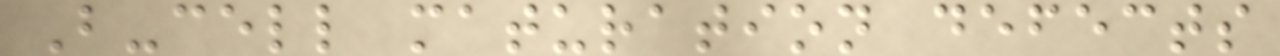B-cell maturation defects
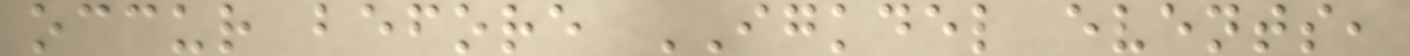occur before IGKDEL events,
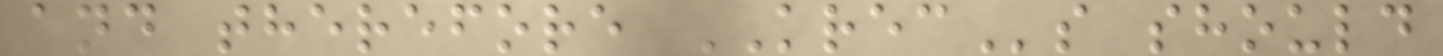and therefore KRECs should
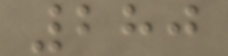280
